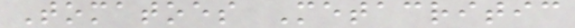Tomatoes Metacritic
